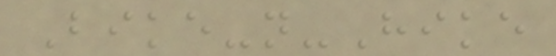Bike-n-Hike
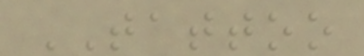TATTOO
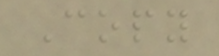Copy
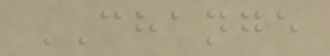CHANGE
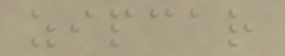zipcar
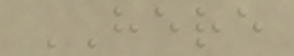HERE
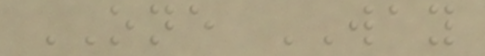ONE WAY
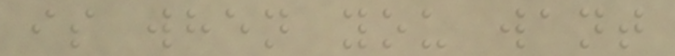is when you want
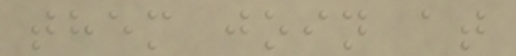them join at
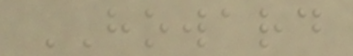HOWARD
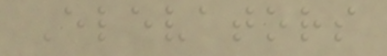Elevators
